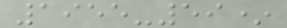1955-59*
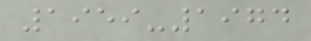1959-1974
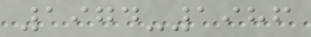1974-1986
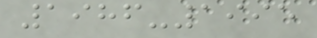1986-1995
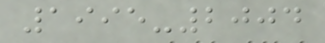1995-2004
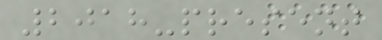2018-present
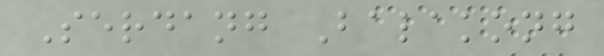Serdang Balakong
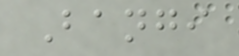Bangi
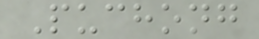Puchong
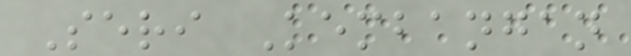Seri Kembangan
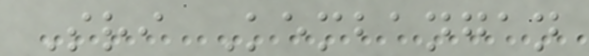Sri Kembangan
